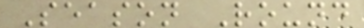Season Round
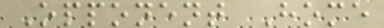Opponent Home
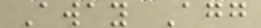Away Agg
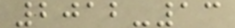2012-13
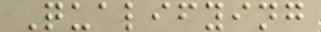Qualifying
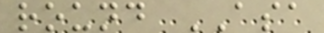round ASA
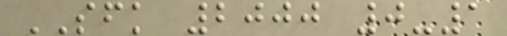SFK 2000 0-1
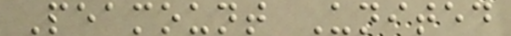Peamount United
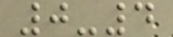0-4
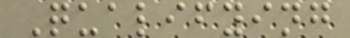Qualifying
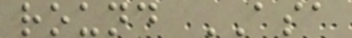round ASA
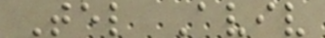Tel Aviv
